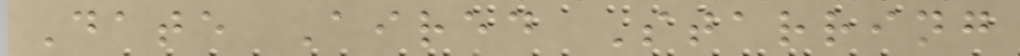Date Aired Starring
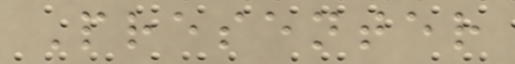Presenter
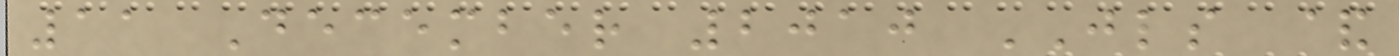11 December 2010 JLS &
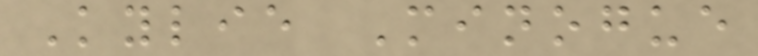Kylie Minogue
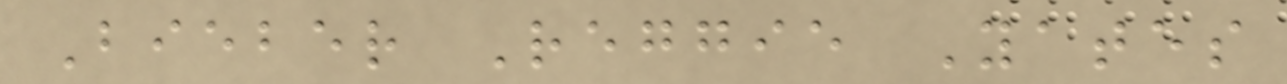Bieber Reggie Yates
